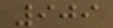909
